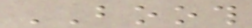BOOTH
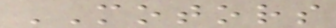MOTORS
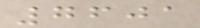7601
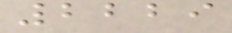2229
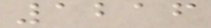1216
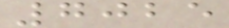7025
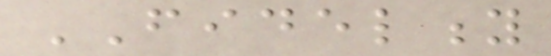FIDELITY
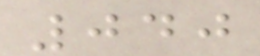040
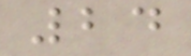24
